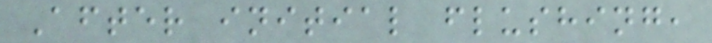After initial flushing,
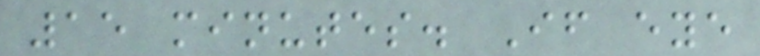15 minutes. If eye
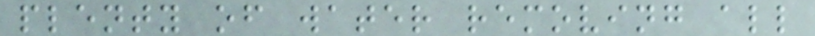plenty of water removing all
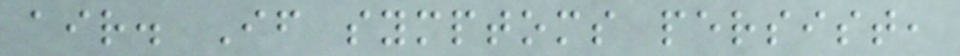air. If symptoms persist,
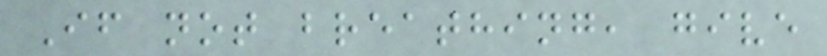If not breathing, give
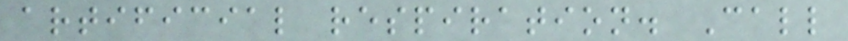artificial respiration. Call
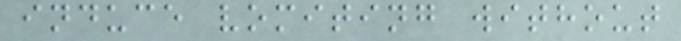induce vomiting without
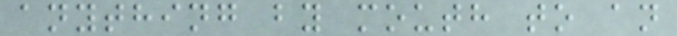anything by mouth to an
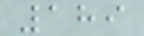189
